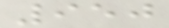950
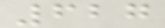627
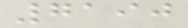7190
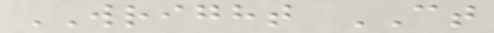WRIGHT CT
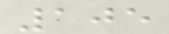105
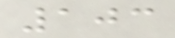103
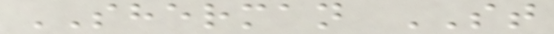SHERMAN ST
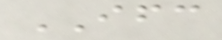IFC
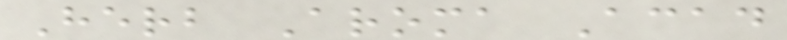Herb Aroma Acad
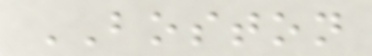BOSTON
